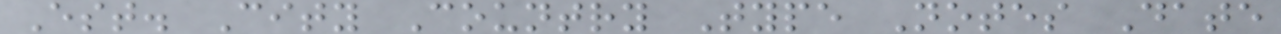Est. City Country Type Notes Date
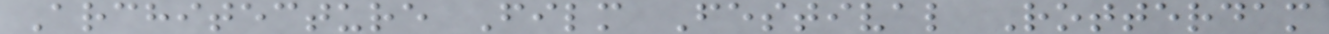Architecture Film Festival Rotterdam
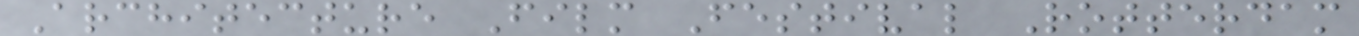Architecture Film Festival Rotterdam
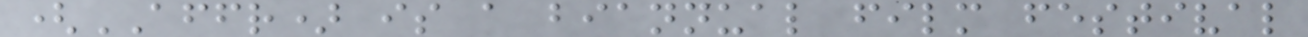(AFFR) is a biannual film festival
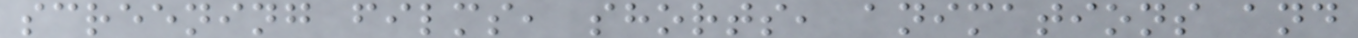screening films, shorts, animations and
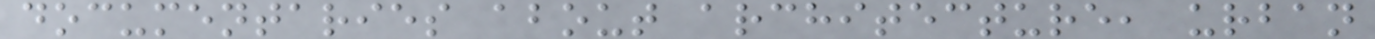documentaries about architecture, urban
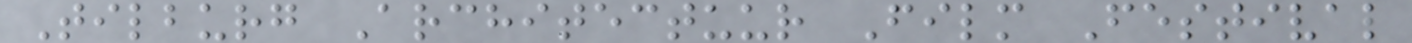Tilburg Architectuur Film Festival
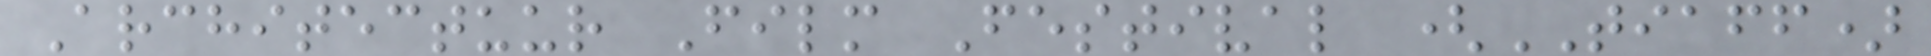Architectuur Film Festival (TIAFF)
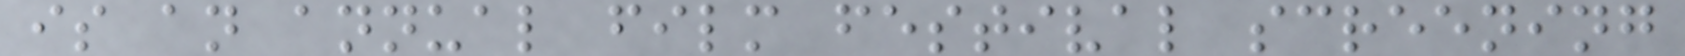is an annual film festival screening
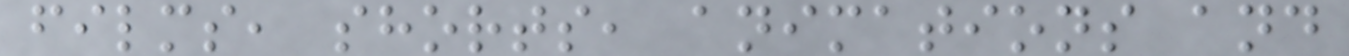films, shorts, animations and
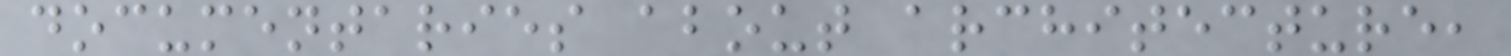documentaries about architecture,
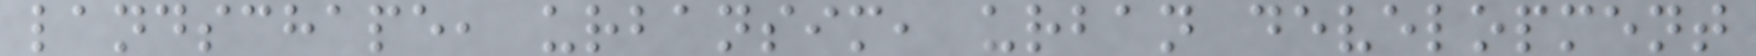landschape, urbansim, urban development
